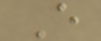E
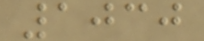1030
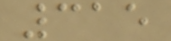315
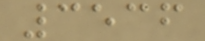3536
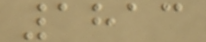1813
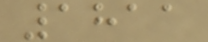1811
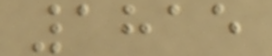1815
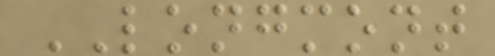LONGMONT
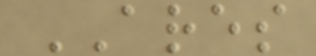ARES
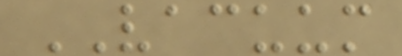VACUUM
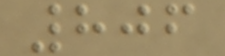806
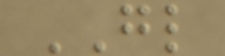GL
